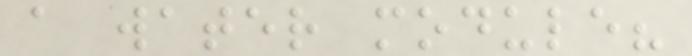a water module?
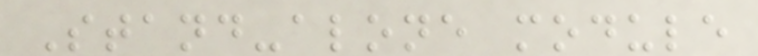Stand-alone module
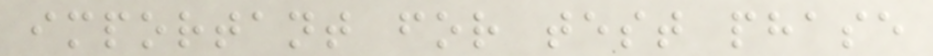important for test phase
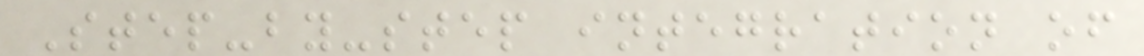Step-by-step integration of
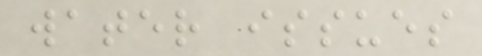water issues
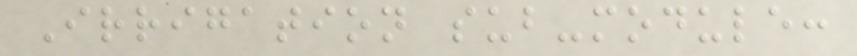Irrigation sub-module:
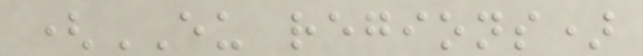(EU regions)
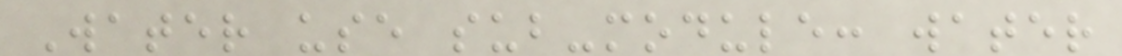Water use sub-module: water
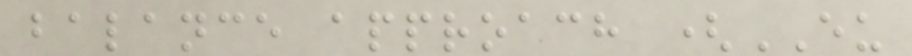balance approach (EU
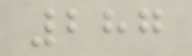287
